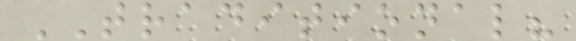TRADITIONAL?
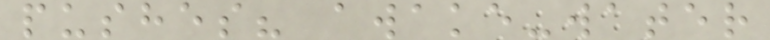pushes? awake-water
